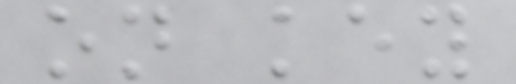on key
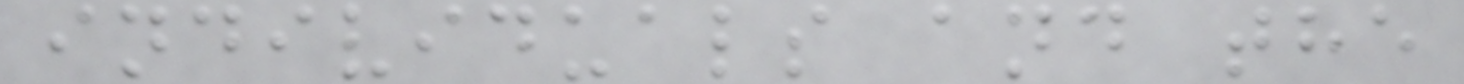individuals and the
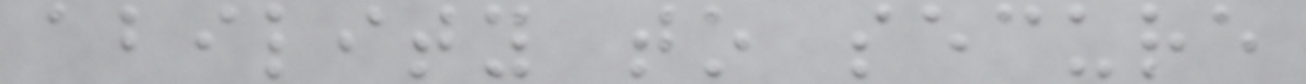ability to secure
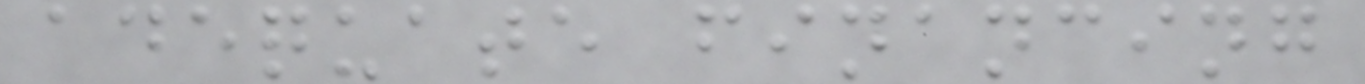adequate financing
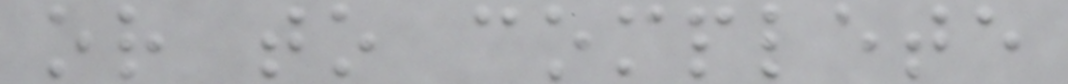or to complete
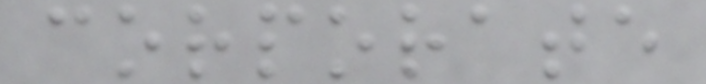corporate
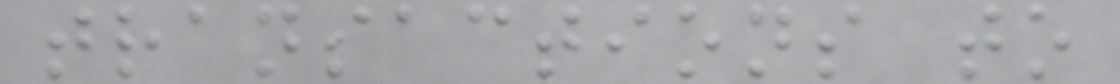transactions to
